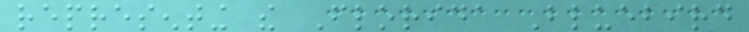representing the Florida Bluebird
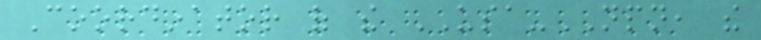Coordinator of the USA-NPN, the
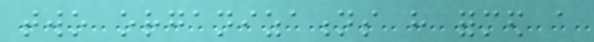two organizations have formed a
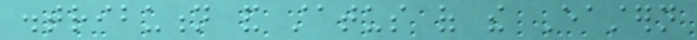distribution and status of the Eastern
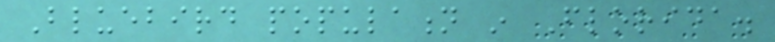Bluebird population in Florida.
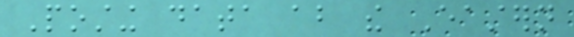Posting data about the Eastern
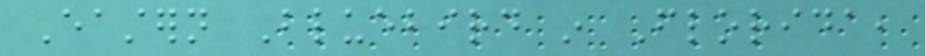Eastern Bluebird in Florida,
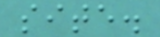site.
